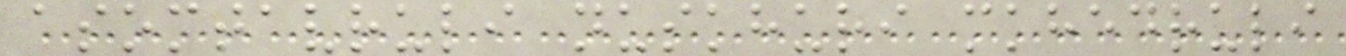asomtavruli nuskhuri mkhedruli
